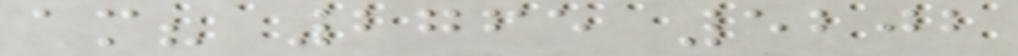am? 2765 5202
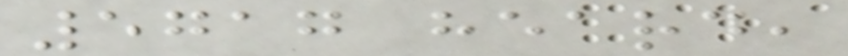5717 heard,
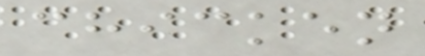chicken
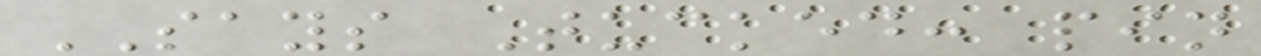SAYS Tucked: pin
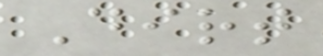Dirt
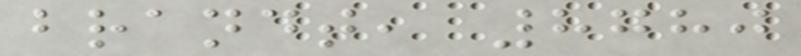brandt, 8780
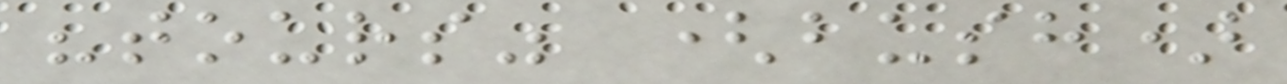"tours" (bush)
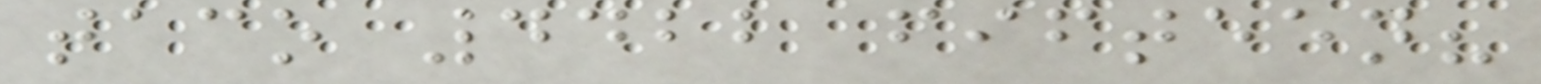taco 4422 fifteen?
